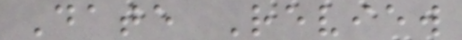Date Review
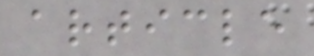article
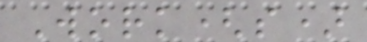Work(s)
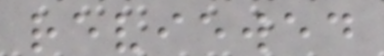reviewed
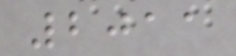2011
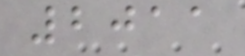2011
